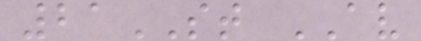21ST AV
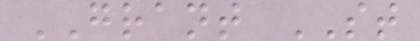GRANT ST
